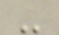-
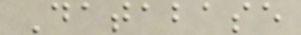Database
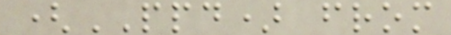(PPD) from
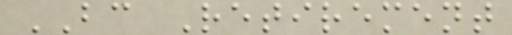BC Retirement
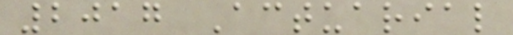2017 Actuarial
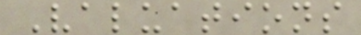Valuations
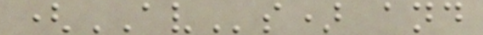(AVs) and
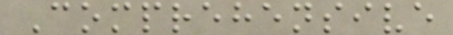Comprehensive
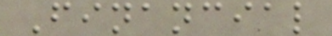Financial
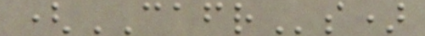(CAFRs)
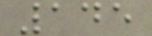145
